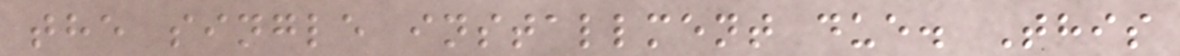the single installment due. This
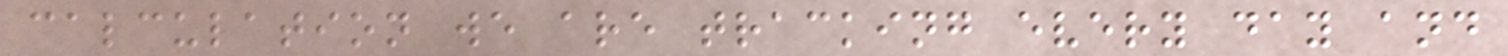calculation we are tracking every day and
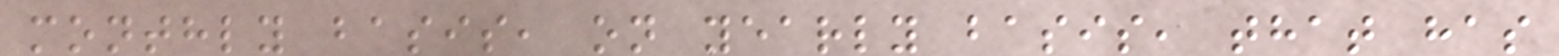monthly basis, on yearly basis, that has
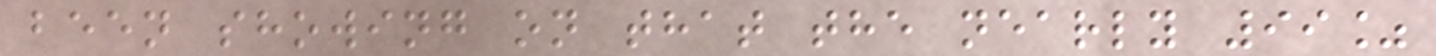been showing on that the nearly 99%
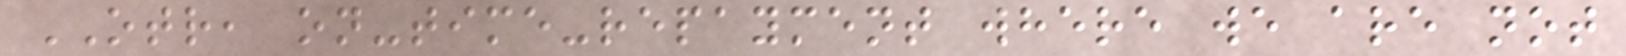OTR, on-time-repayment where we are not
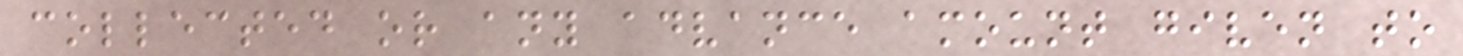collected or any advance amount given to
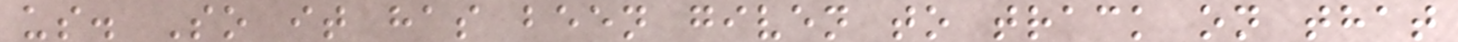us. So it has been given to track on that
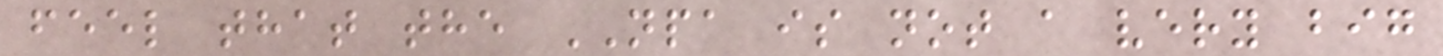feel that the NPA is not a very big
